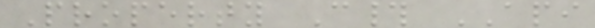Property C# API
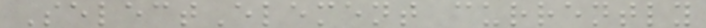SelectElement currently
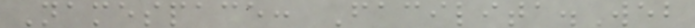Namespace: Facilita.Web
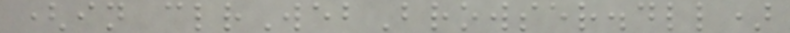(in clrWebBrowser.dll)
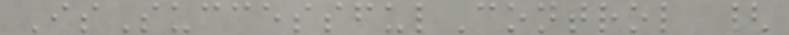IsSuccessfulControl {
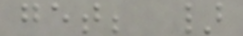get; }
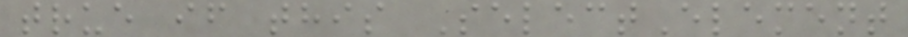true if this SelectElement
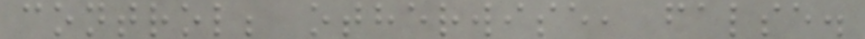control; otherwise, false.
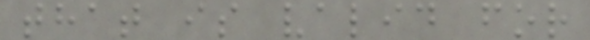that is valid for
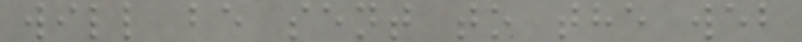will be sent to the web
